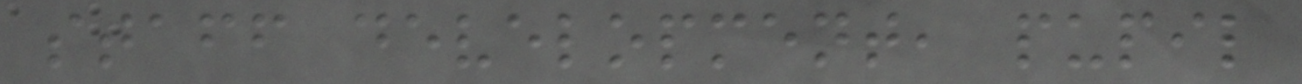staff development, pupil
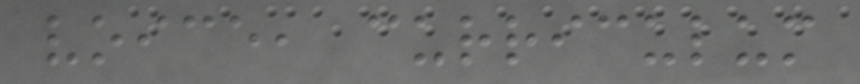voice, curriculum
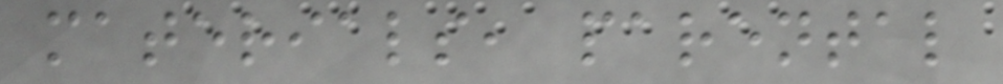materials, parental
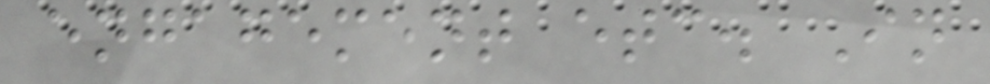engagement etc. In
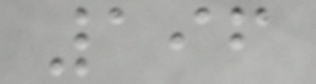196
